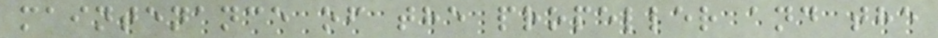maintenance of the propeller and the
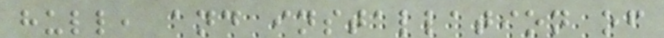hull, and installation of
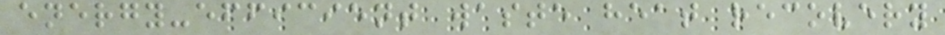energy-efficient waste heat recovery
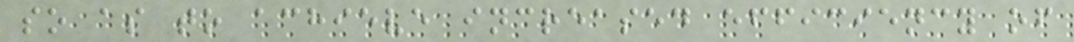so as to achieve increased efficiency of
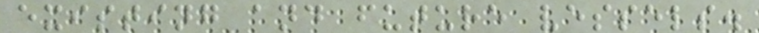existing and future vessels.
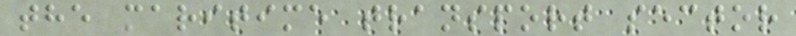the maritime transport sector
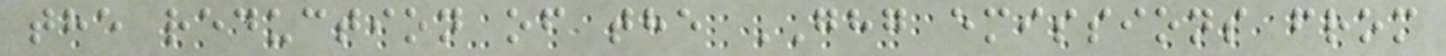the reduction of the GHG emissions from
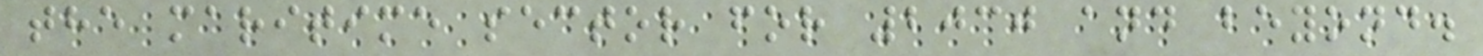the maritime sector for 2030 and beyond.
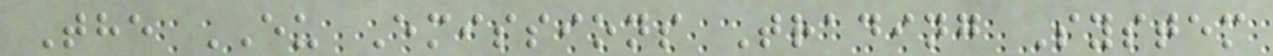The EU Emissions Trading System
